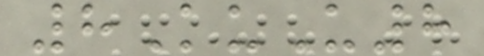8KuU8
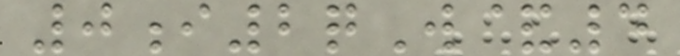0i2qW&4
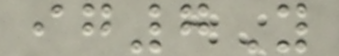ig7Y
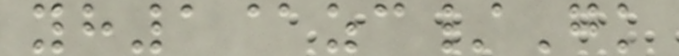yh1@zc/Gk
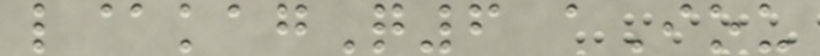l@kagQ6 aIou
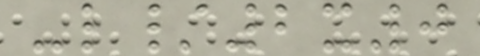-l/2x0
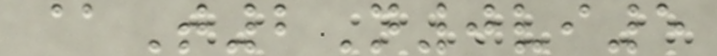@T2N0vi5
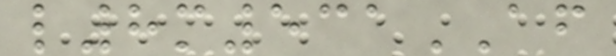l8m531AF
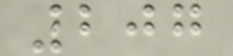207
